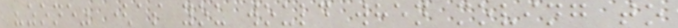"zone" (as you would when moving to
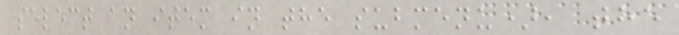select an item in the submenu), the
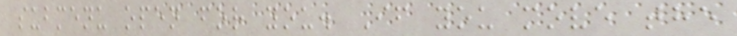submenu open for you. If you move the
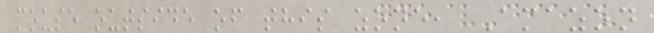mouse outside of this zone, Amazon
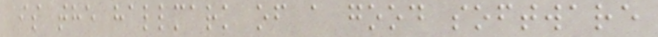is the hallmark of a good software
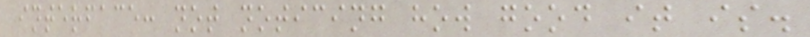interface: not noticing how good it is.
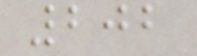202
